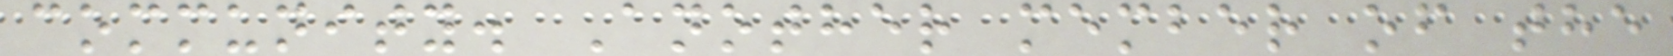community. Another member of the
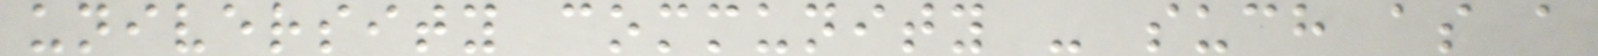university community - such as a
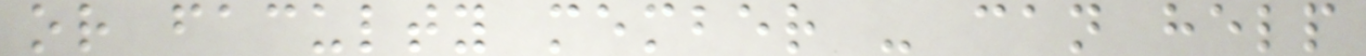or faculty member - can help
